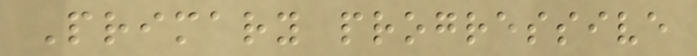Primary progressive
